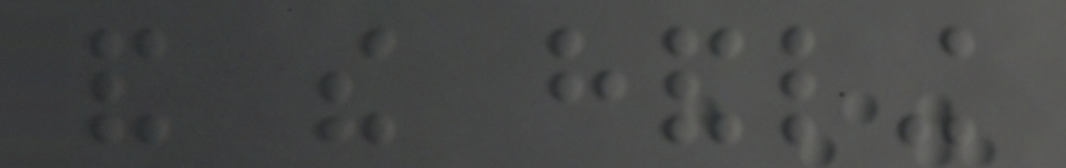and the handling
